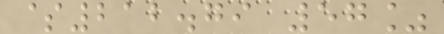$212.79 57%
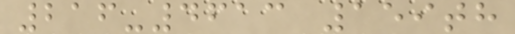216-4613 159th
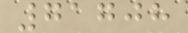71708
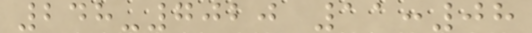248-7020 11:08
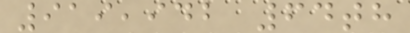919,942 64th
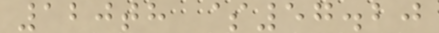120th $57.20
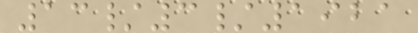13/3/1921
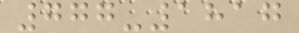777-1817
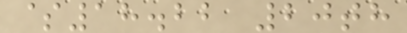$18.22 20th
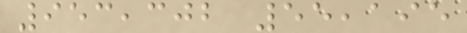953,302 55,195
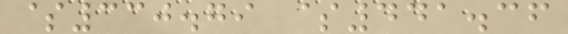$330.79 $441.36
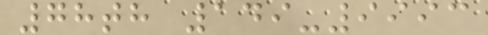78th 149-9993
